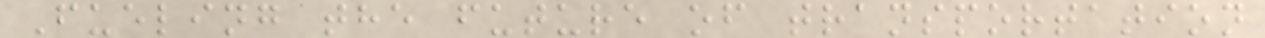Fueling the future of transportation
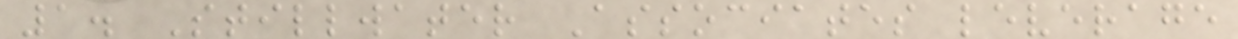1. Stillwater Associates leverage
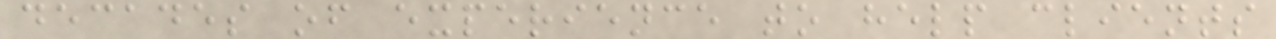decades of experience to help clients
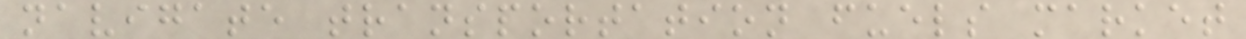navigate transportation fuels market
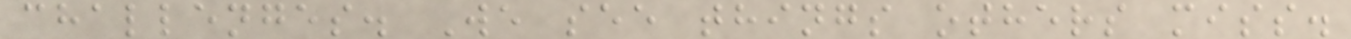challenges. We see things others miss.
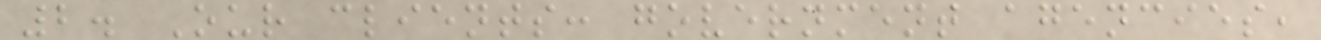2. Our clients: government agencies,
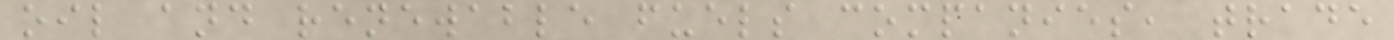oil and renewable fuels companies, trade
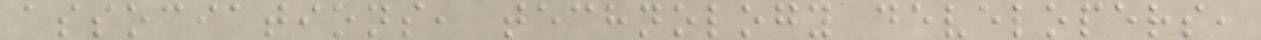associations, technology developers,
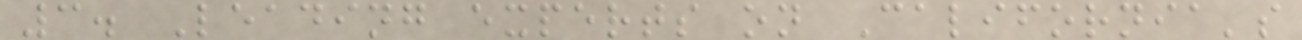3. Leading experts on California's
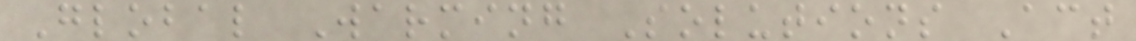Global Warming Solutions Act
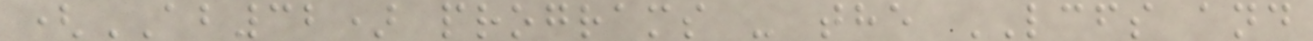(AB32) programs - the LCFS and
